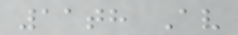11th Av
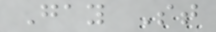Gay St
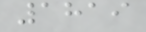1819
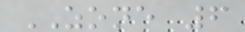ZONE 6
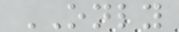ONLY
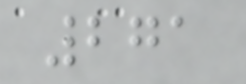271
